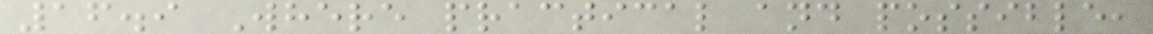16.9 Where practical and possible,
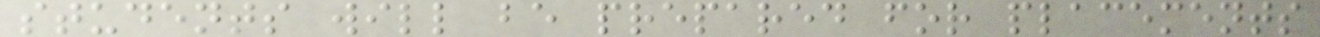students will be prepared for placements
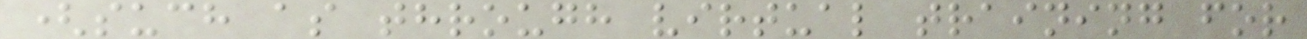(such as through virtual training for
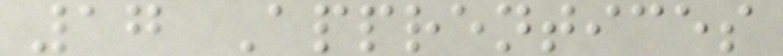17 Apprentices
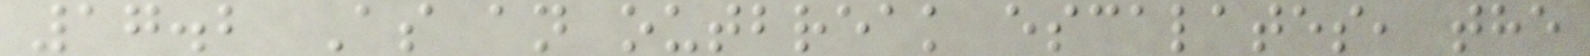17.2 As an outbreak escalates, the
